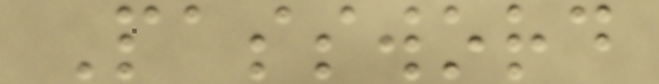Password
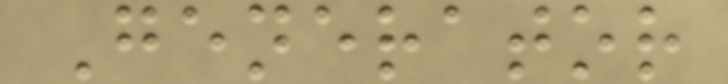Generator
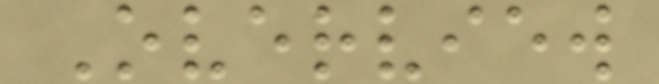Overview
